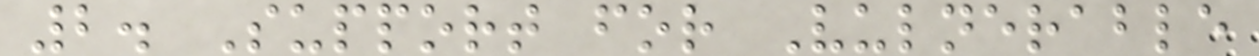2. Support for Vulnerable
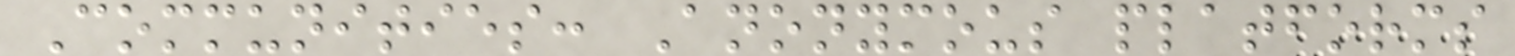Communities: Anonymous platforms
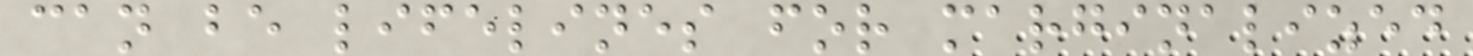can be lifelines for marginalized
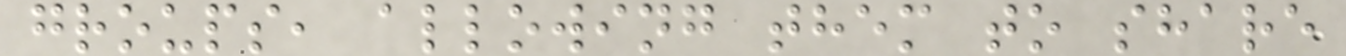groups, allowing them to share
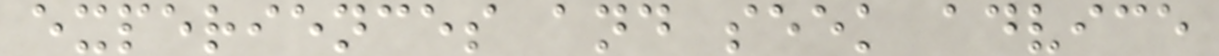experiences and seek advice
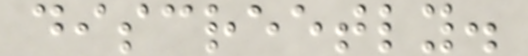discreetly.
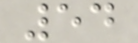54
